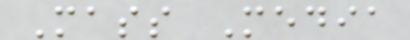Mass Media
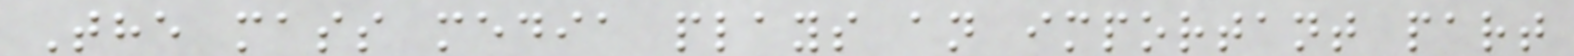The mass media plays an important part
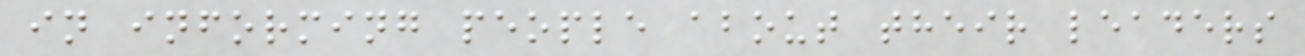in informing people about their leaders
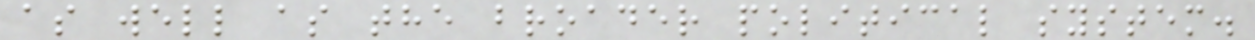as well as the broader political system.
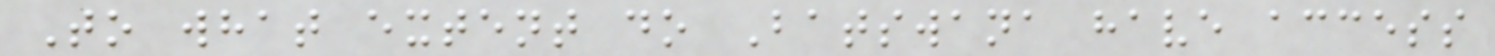To what extent do Batswana have access
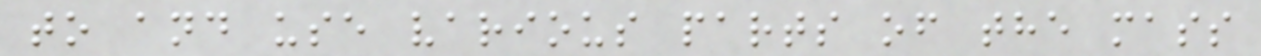to and use various parts of the mass
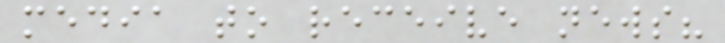media to receive news?
